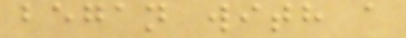began with a
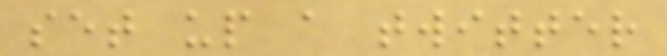set up a twitter
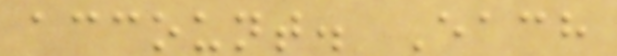account. Each
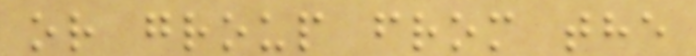or group from the
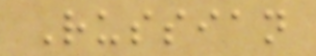Russian
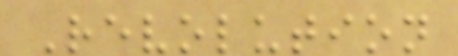Revolution
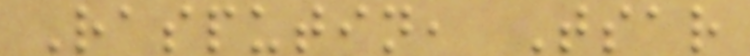Rasputin, Tsar
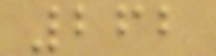262
